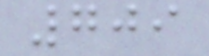709
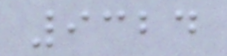9324
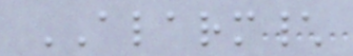ALARM\
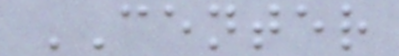CENTER
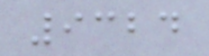9324
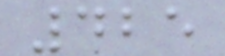425
